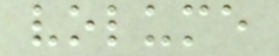volume
